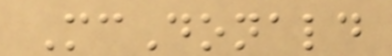McDonald
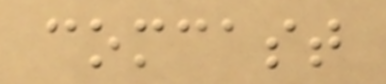comcast
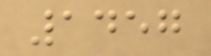1457
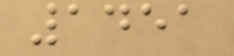1451
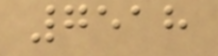7518
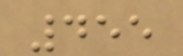455
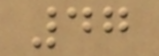47
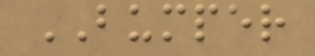BUMPER
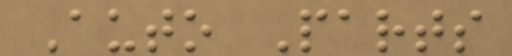Auto Parts
